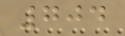704
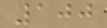100
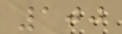100
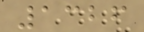1326
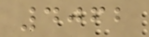4062
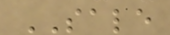SALE
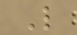L
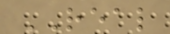REAL
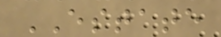ESTATE
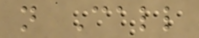n Call
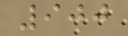900
